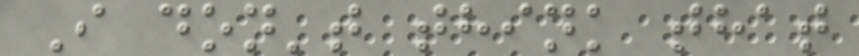I don't think that
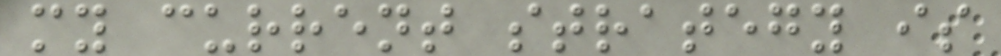my current strategy is
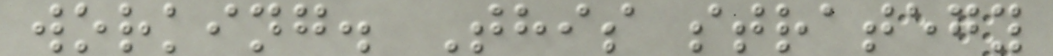working. This strategy
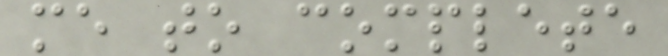me to complete
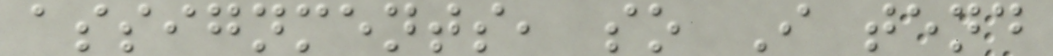assignments, so I tend
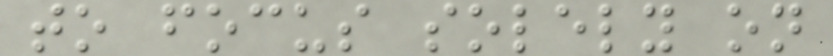to focus solely on
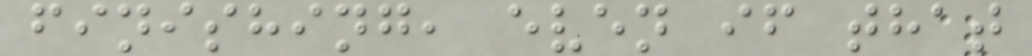finishing, even if that
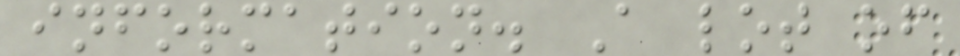information. A lot of
